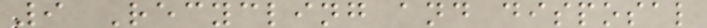9 Recycling and disposal
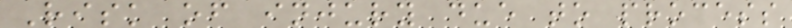Risk of injury due to process
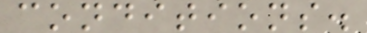conditions.
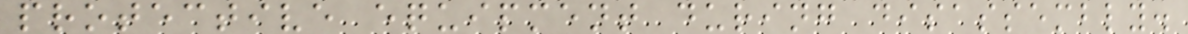protective equipment during disassembly.
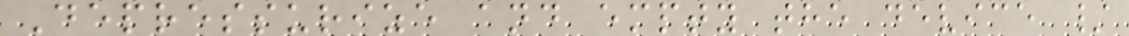Depressurize and empty the device /
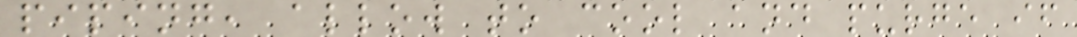piping, allow to cool and purge if
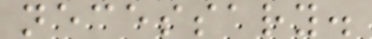necessary.
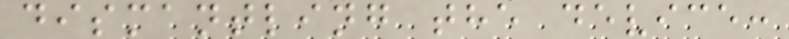dismantling the device:
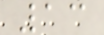13
